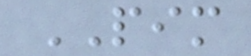PIM
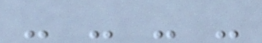- - - -
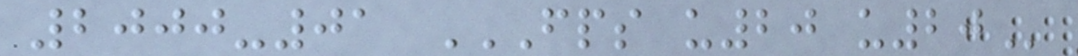2000-01 FPS U20 U20
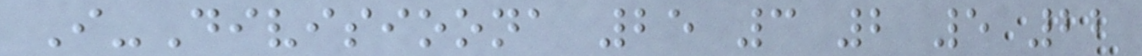I-Divisioona 25 3 2 5 22
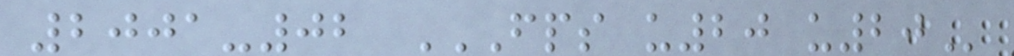2001-02 FPS U20 U20
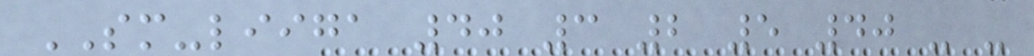SM-liiga 40 3 2 5 40 - -
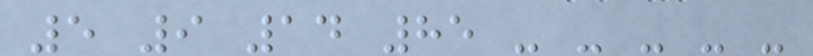5 9 14 85 - - - - -
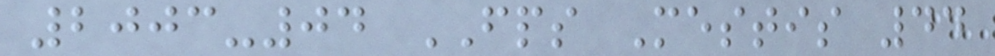2003-04 FPS Mestis 44
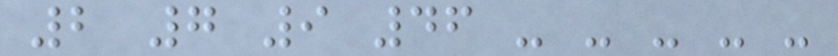2 7 9 46 - - - - -
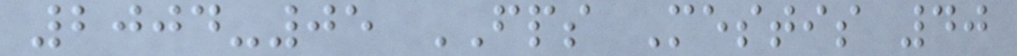2004-05 FPS Mestis 40
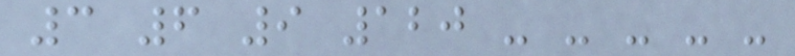3 6 9 120 - - - - -
